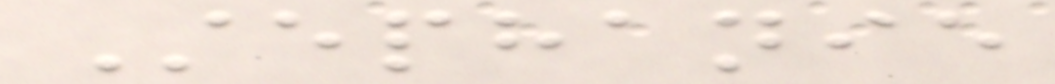Stephanie
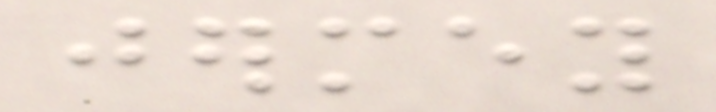jermey
